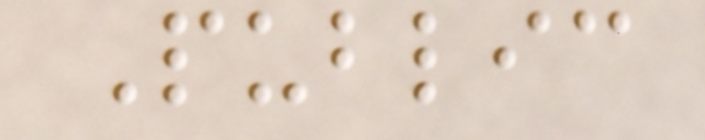Public
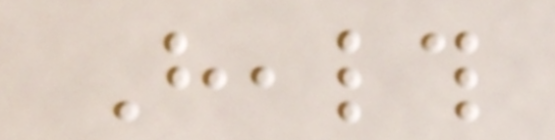Health
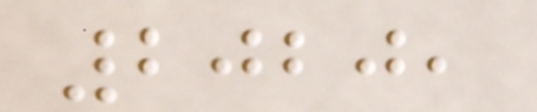2020,
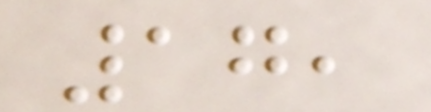17,
